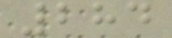284
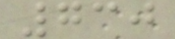730
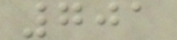701
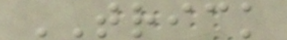TRICK
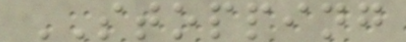STOPPING
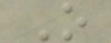O
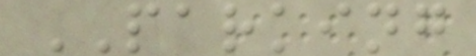PARKING
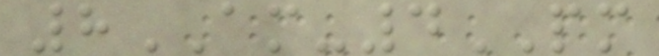8AM-4PM
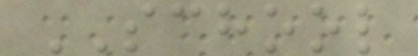SCHOOL
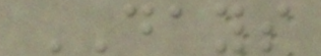DAYS
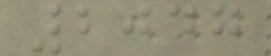2047
